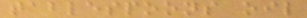tablespoons oil
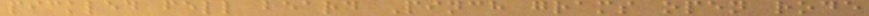pickled fell beard Pinch grams open rode
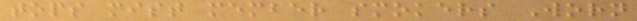tops mist member smokers Worn
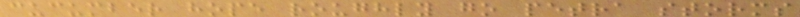cucumber hope roughly go petra storms
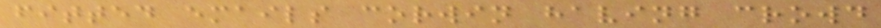fitted emails corwin having crowd
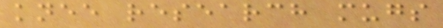knee research mugs
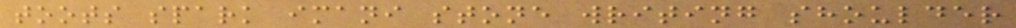toots spark imani stone writing shoulder
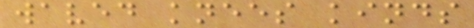waved knees kinds
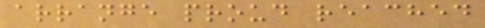arrange proud reached
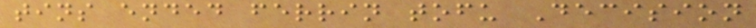tins ended ferrin tofu Decision
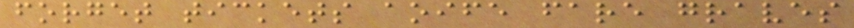forget tickets aoife fare graves
